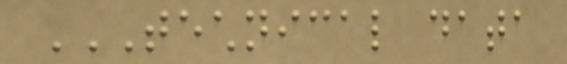TECHNICAL DATA
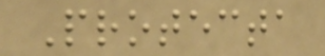Protecta
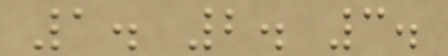1. 2. 3.
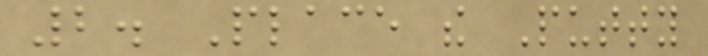2. Place the Putty
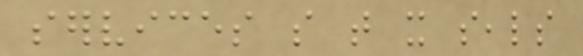services so that it seals
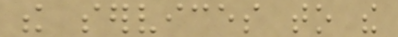the services to the
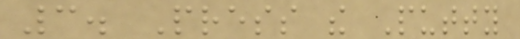3. Press the Putty
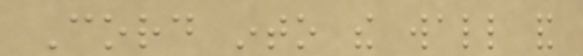Cord into the wall and
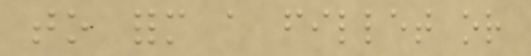to form a fillet or
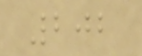202
